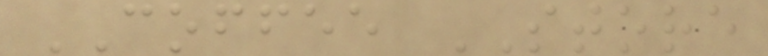COFFEE STORE
